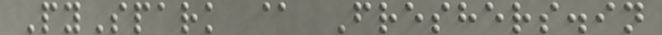PySpark @ Freshers.in
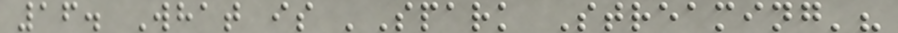16. What is 'Spark Streaming'?
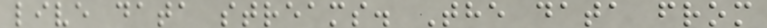live data streams. The data from
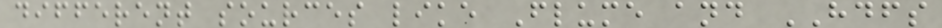different sources like Flume and HDFS
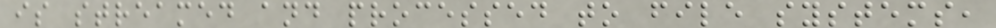is streamed and processed to file systems,
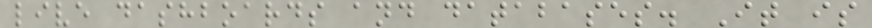live dashboards and databases. It is
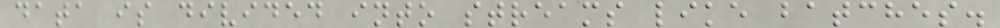data is divided into streams like batches.
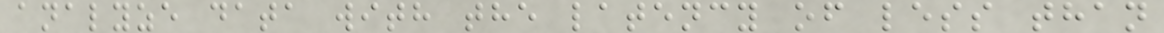analyze data with the latency of less than
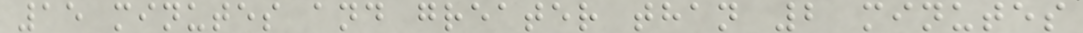15 minutes and greater than 2 minutes
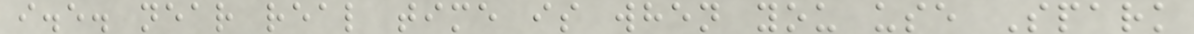i.e. near real time is when you use Spark
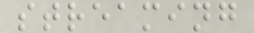streaming
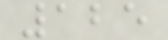125
